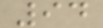94
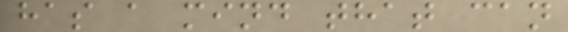has a mind that can
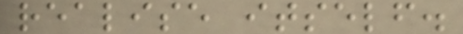realise itself.
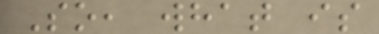So, what is
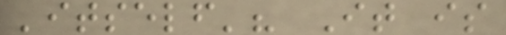'itself'? It is
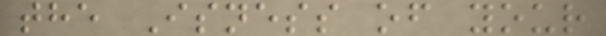the Isness of your
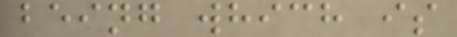being which is
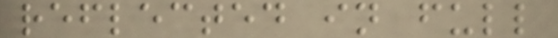reflected in full
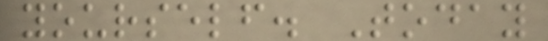yourself. Today
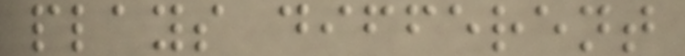plays different
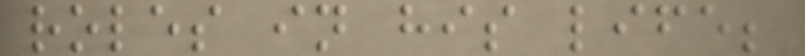roles in his life;
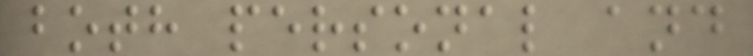both personal and
